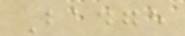Badge
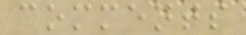comments
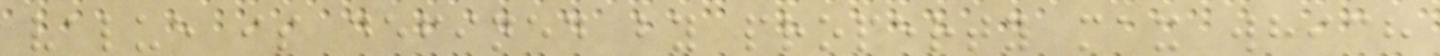value is defined by property max which
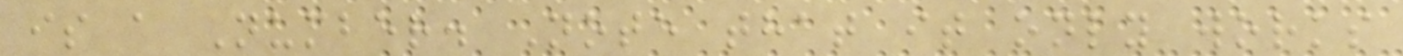is a Number. Note that it only works
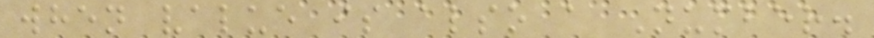when value is also a Number.
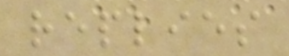replies
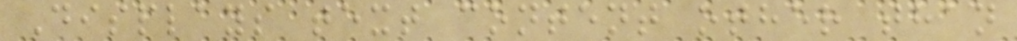Displays text content other than
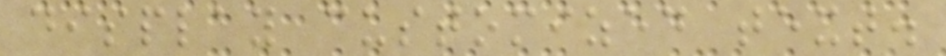display customized text.
